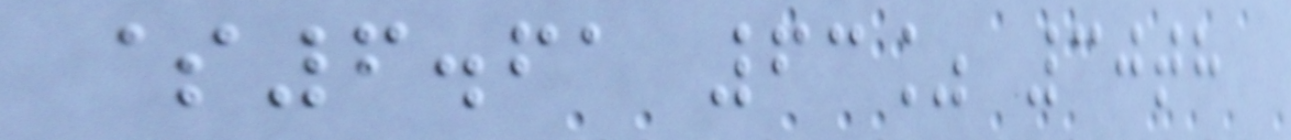$6.61 63% 30th
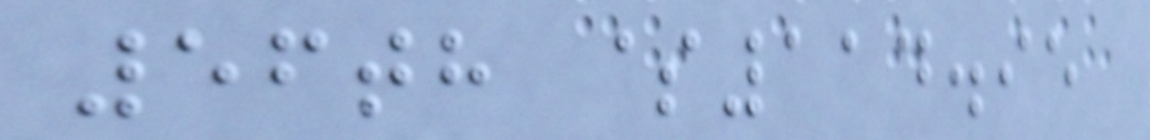56th $114.95
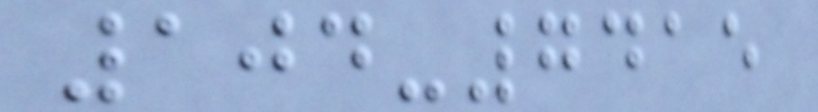104-7415
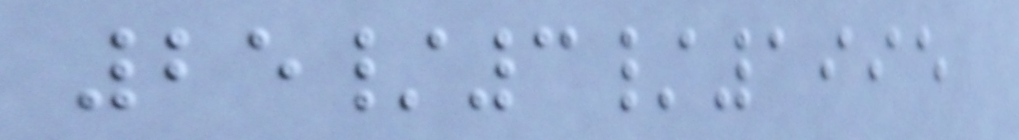25/3/1995
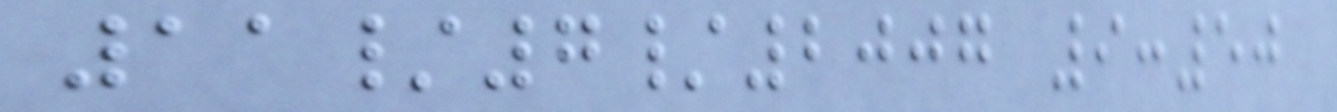11/7/2007 9:50
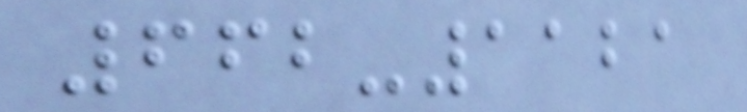662-1121
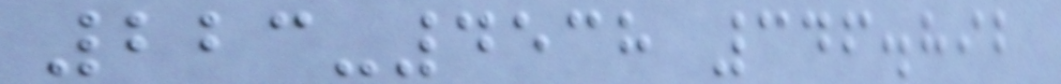223-4538 346.892
